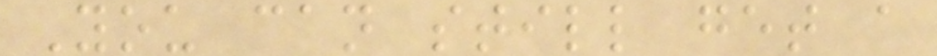You can still get a
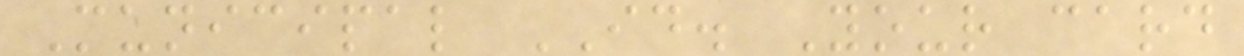Municipal ID. Your card
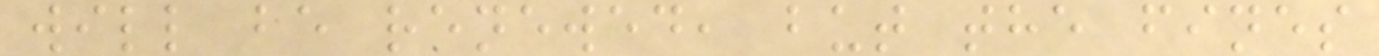will be renewed, but the fines
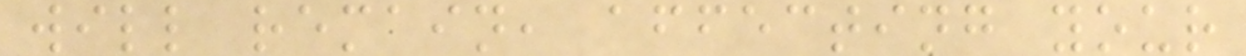will remain, affecting your
